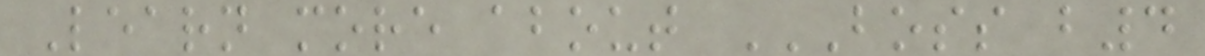Learn more about BOSS B4
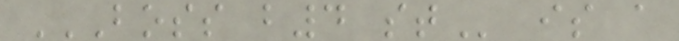BOSS B4 ST is a
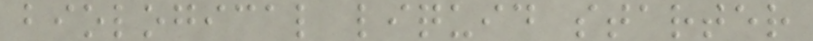biological liquid starter
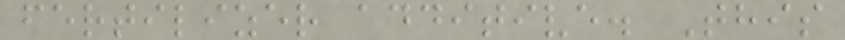fertilizer additive. This
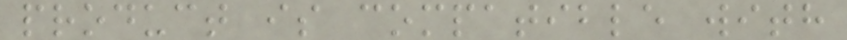product is compatible with
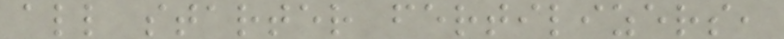all starter fertilizers,
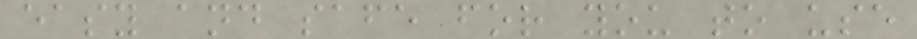easy and safe for you to use
